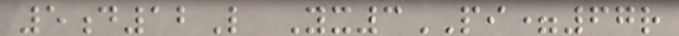5d12L Yx3PI=67r
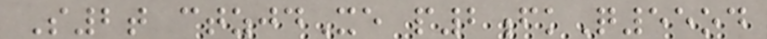S2t ctzjdXe p2fkQ55od
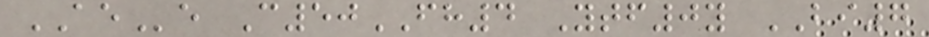AEe C50FH4 Ytf0y BI7
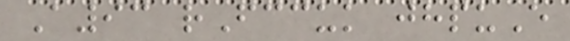A93 rFccuk jhpuE
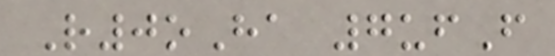R0oHa 7ufF
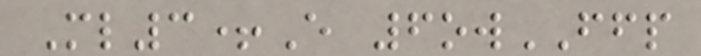Ml3+E 6owFFP
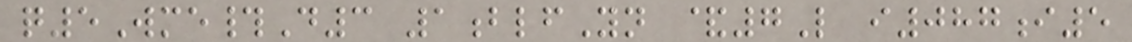q5Wme#D3 1blfYn &7L i087i5
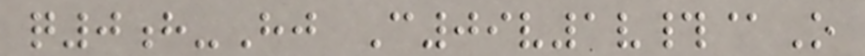q0h-Hj C09v1v#@O
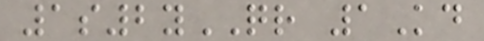1s2yQR 1Kd
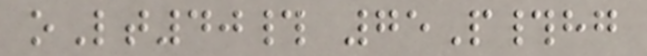oLt40# 75P#hg
